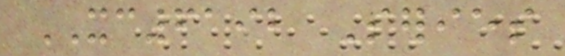XC6192 Series
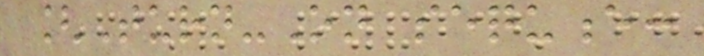[Turn-On sequence:
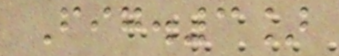Fig.3]
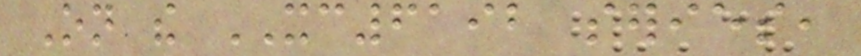On the XC6192 series,
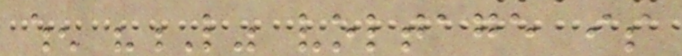when "L" voltage is
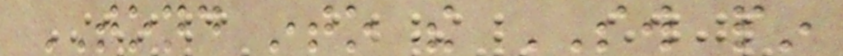TOND into the SW pin
